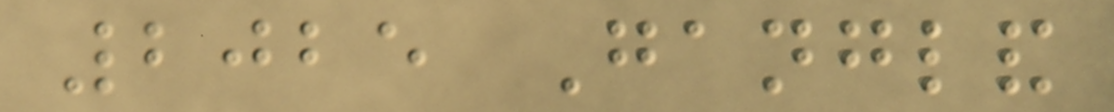2025 Gangland
